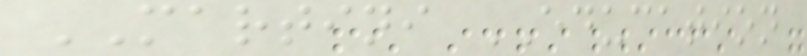MARTINI EDUCATION
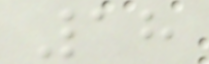18
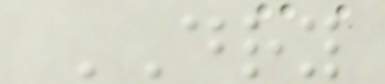DRY
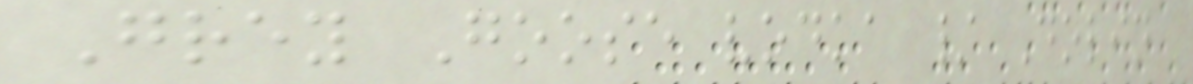Grey Goose vodka / Dolin
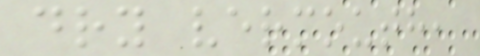dry vermouth,
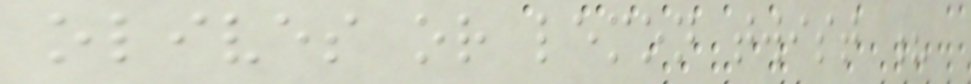olives or lemon twist ?
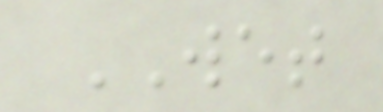WET
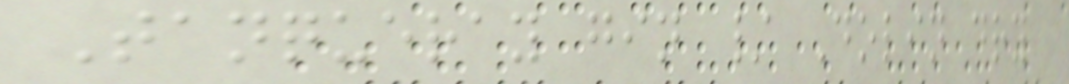Tanqueray gin / Dolin dry
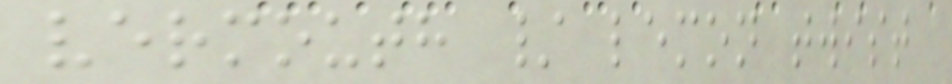vermouth / lemon twist
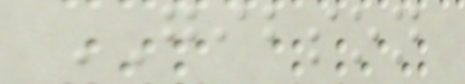GIBSON
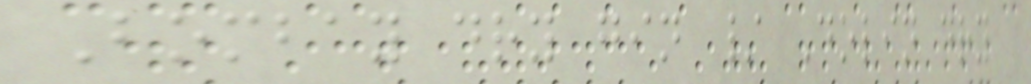Bombay dry gin / Dolin dry
